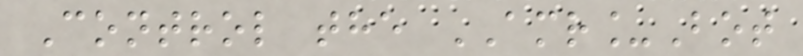Control the AMR_Bot
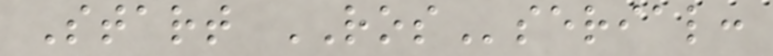Start ROSserial:
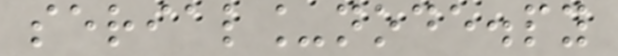serial_node.py
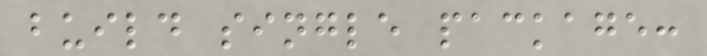build single package:
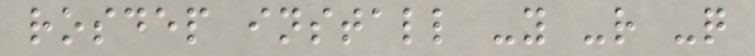rosdep install -y -r -q
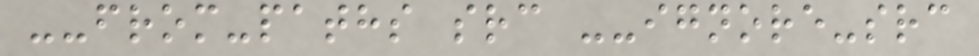--from-paths src --ignore-src
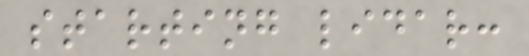starting lidar:
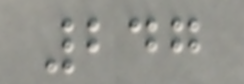247
